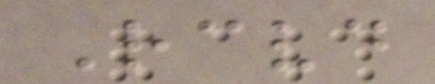Received
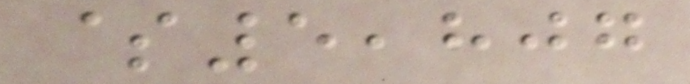$5,807
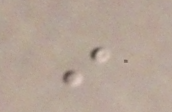in
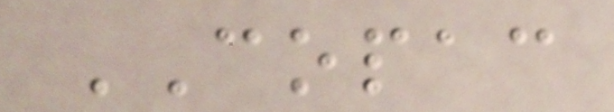COPAC
